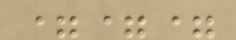===
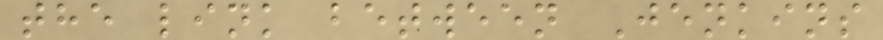the link between Jenkins
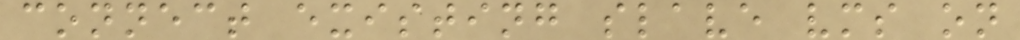connect existing slave vms on
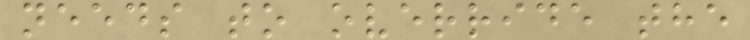needs to override the
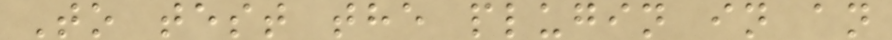To test the plugin in an
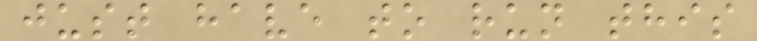just have to run this
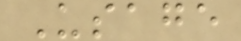Usage
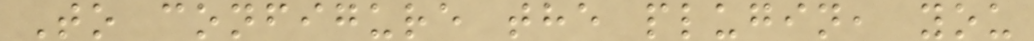To configure the plugin, you
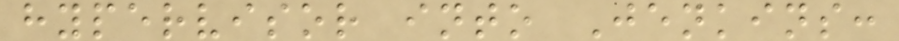hypervisor into Jenkins:
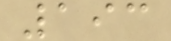193
